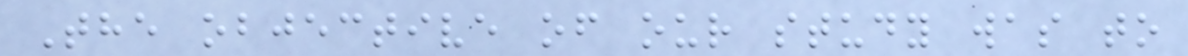The objective of our study was to
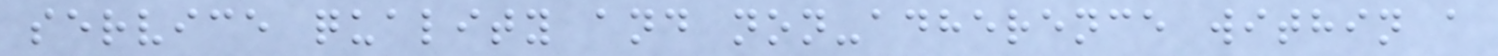service quality and non-adherence within a
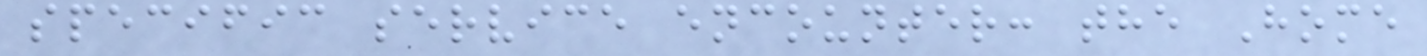specific service encounter: the Home
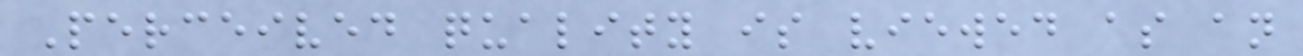Perceived quality is viewed as an
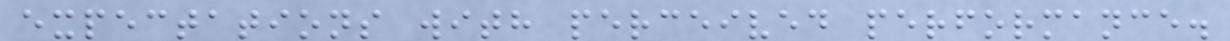expectations with perceived performance.
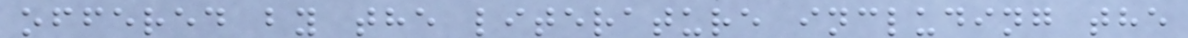offered by the literature including the
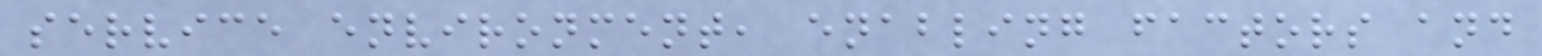service environment, enabling factors and
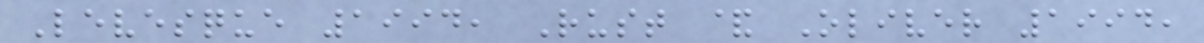Levesque 1994, Rust & Oliver 1994,
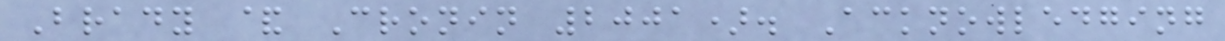Brady & Cronin 2001). Acknowledging
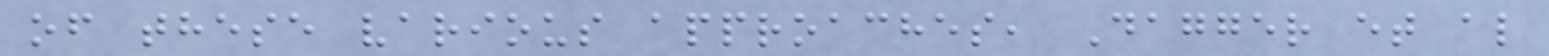of these various approaches, Dagger et al
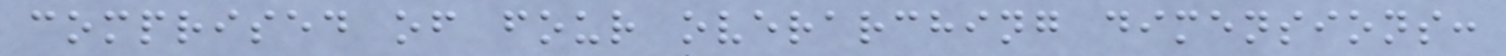comprised of four overarching dimensions:
